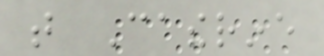that Catherine
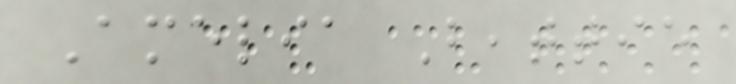Amelia Beattie
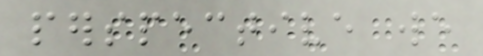perspective we
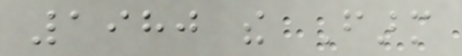1980 the Farm
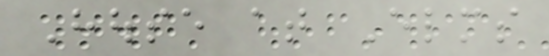House at Elms
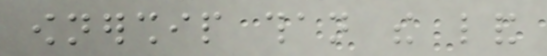ownership than the land
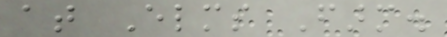at Elms Farm.
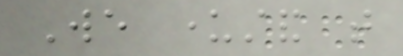We understand that
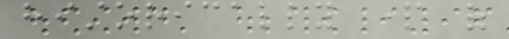historically part of
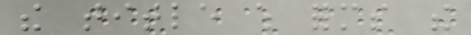the title which forms the
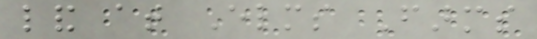land at Elms Farms
